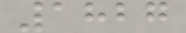1827
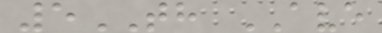5TH AVE
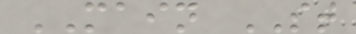MAIN ST
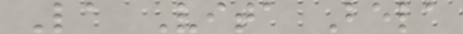La Vita Bela
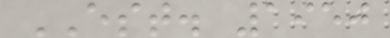EST. 1950
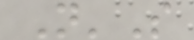N'S
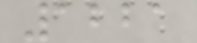1221
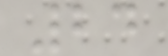24
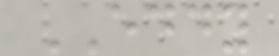EDDY
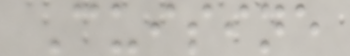Cuisine
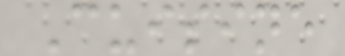Cuisine
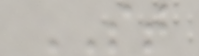ST
